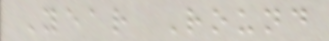Year Round
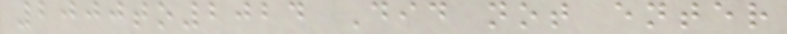2000to2024 Did not enter
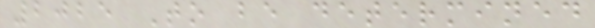2025 To be determined
